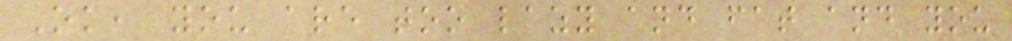Ok, you are too lazy and fat and you
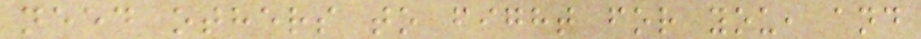need others to fight for you, and
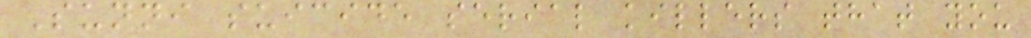Sunni suicide serial killers that you
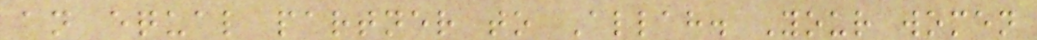an equal partner to Allah. Your women
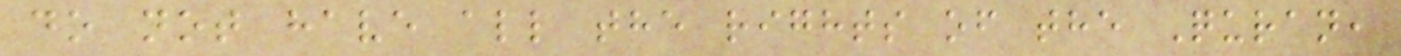do not have all the rights of the Quran,
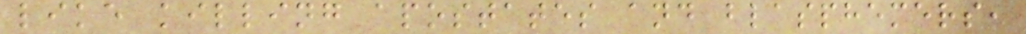like killing apostates and blasphemers,
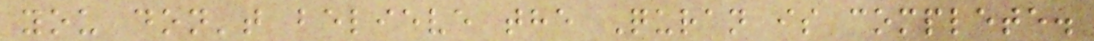you don't believe the Quran is complete.
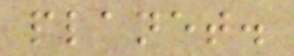planet.
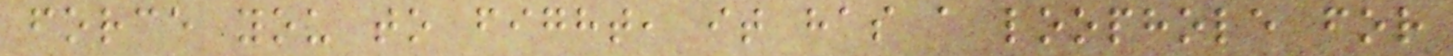force you to fight, it has a loophole for
